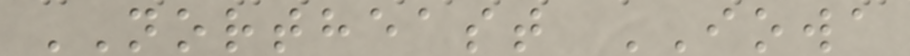NORTHEAST IOWA
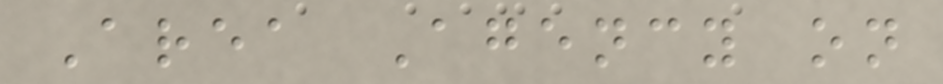Area Agency on
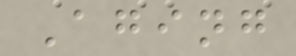Aging
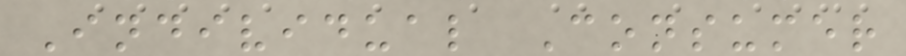Individual Consumer
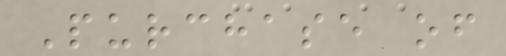Purchase of
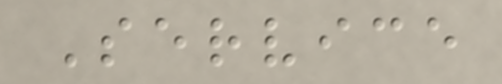Service
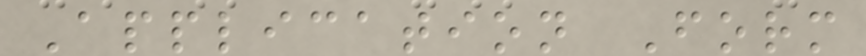Application Form
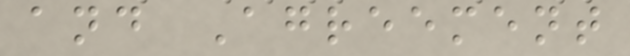and Agreement
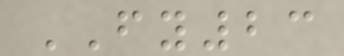FY23
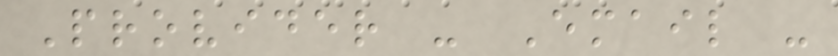Provider - Email -
